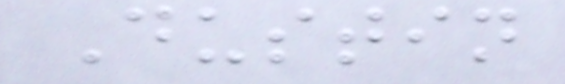Dustin
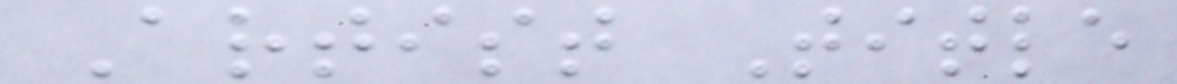Artist Title
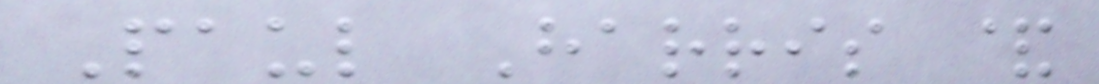Paul Harris &
